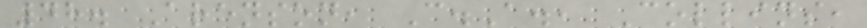48. Arenson, C.A., Collins,
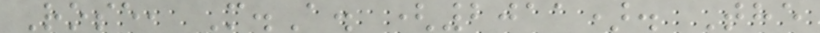Rose, M.A. (2011). The
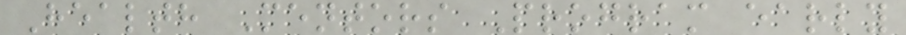Health Mentors Program early
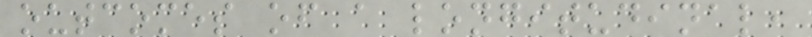outcomes of a longitudinal,
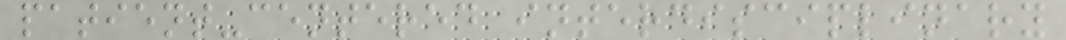patient-centered interdisciplinary
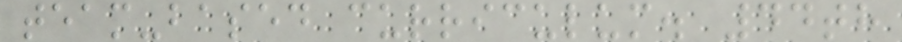team-based curriculum. 44th
